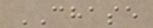CHASE
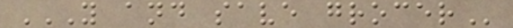Y AND SAVE GROCER
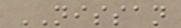NISSAN
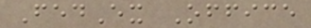FedEx Office
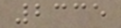2335
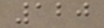120
